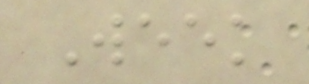Week
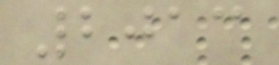2013
